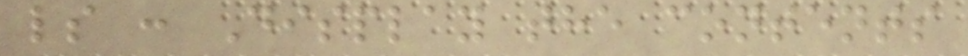ls : Display the contents
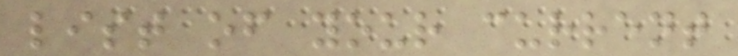list of your current
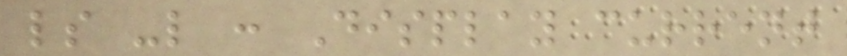ls -l : Display current
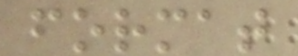format
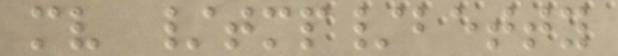mv /tmp/betty
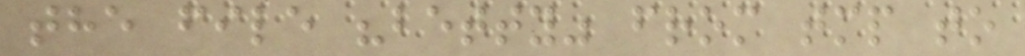the file "betty" from tmp to
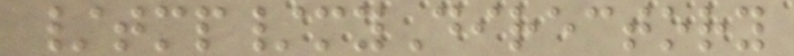/tmp/myDirectory
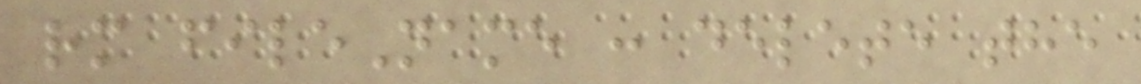rm fileName : delete the
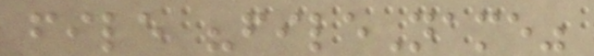file "fileName"
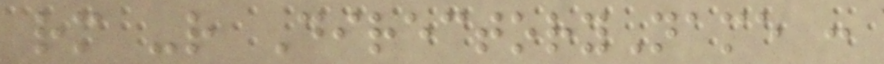rm -r DirectoryName :
